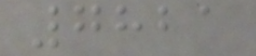7821
